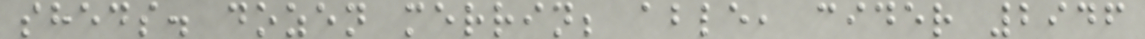sheds. dozen merrin; able, cider 2946
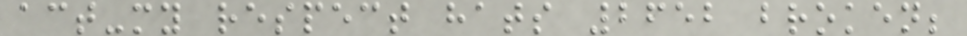act-my respect hats 2652 broken;
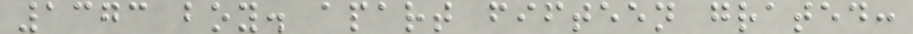1373 boy. apart fifteen grated:
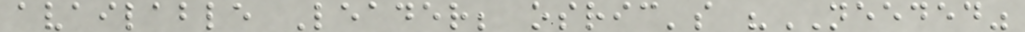available Leader; osric's "NEEDED"
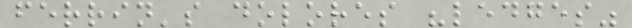ferrin's dolores "ledges"
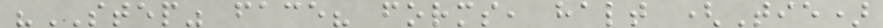"STEP" face? forms, halt (Tie)
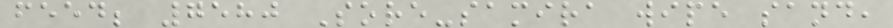feed; 7580 Sore-samira wipe sand,
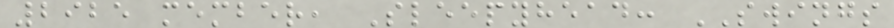2925 member, Sleepyhead: SWINGS
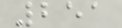251
